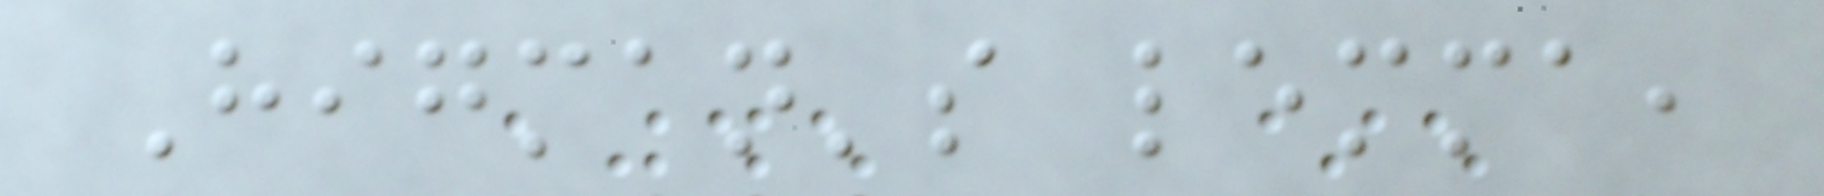Higman's lemma,
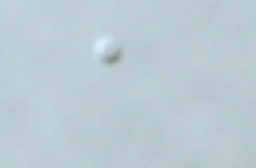a
